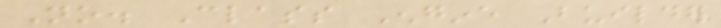No. Class Engine Builder
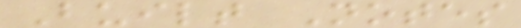Built Notes
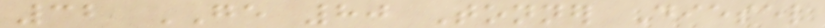32 GE 80 Tonner Diesel
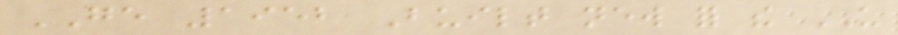GE 1952 Built new for the US
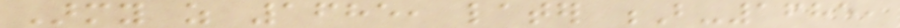Army as 1685, later B-1685,
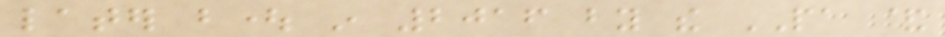later bought in 2016 by the PA &
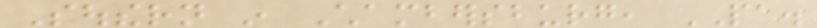Southern in Chambersburg, PA.
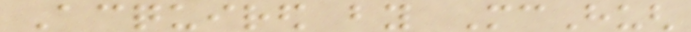Acquired by McHugh
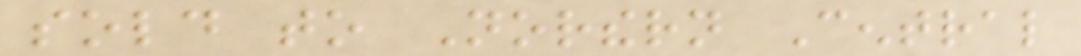sold to Northern Central
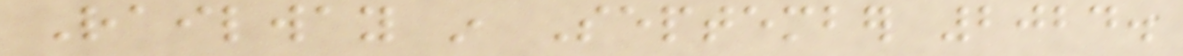Railway in September 2024.
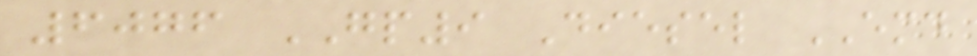6076 GP9 Diesel EMD
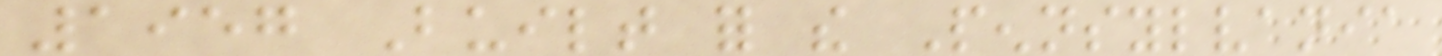1957 Built for the Pennsylvania
